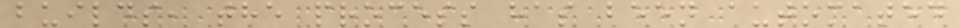builds, the process has been automated
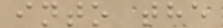into the
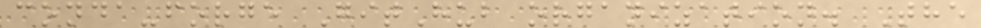conda-forge GitHub organization. The
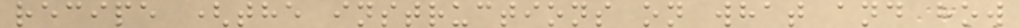recipe (the instructions on what and how
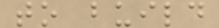to build
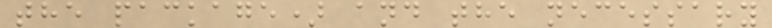the package) and the necessary
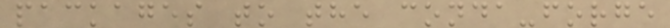packages to the conda-forge
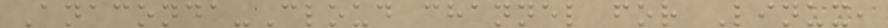Anaconda-Cloud channel for Linux,
